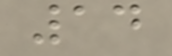14
